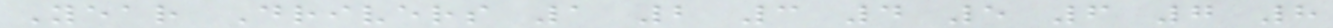Year Drivers 1 2 3 4 5 6 7 8
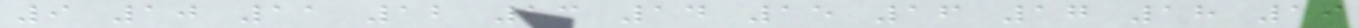9 10 11 12 13 14 15 16 17 18 19
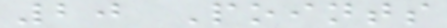20 Points
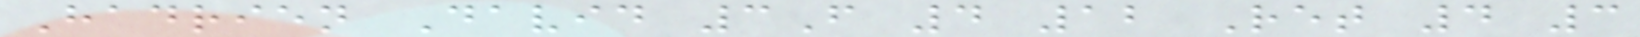Hadrien David 3F 4 12 Ret 4 3
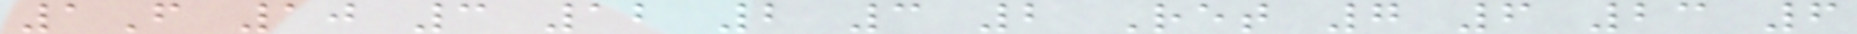1F 10 3 12 2 3 2 Ret 7 6 23 6
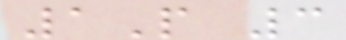1P 3
